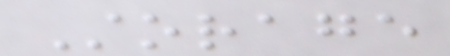Storage
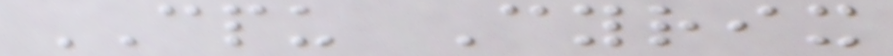CPU Cyrix
